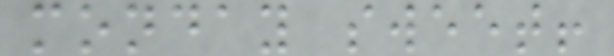monday sweet!
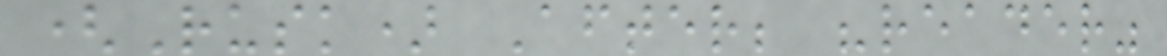(Rusk) After; "reader"
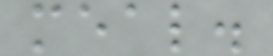meal.
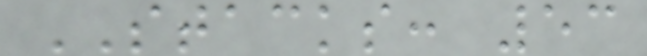STACKS: 53
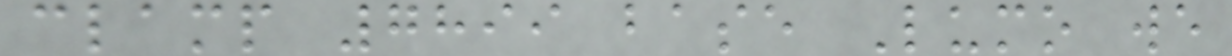clamp 7899 base Lumo we
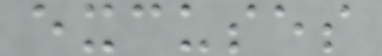excuses
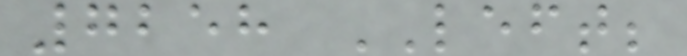7258 LEFT;
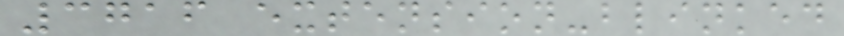3716 extension-blinked
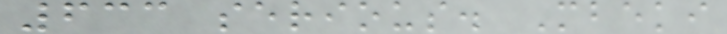633 serious. Mbeki
